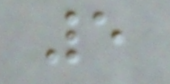5
